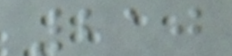210
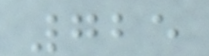725
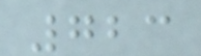723
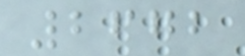2672
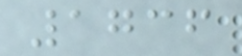1736
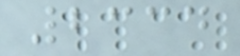2334
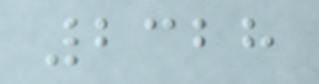2328
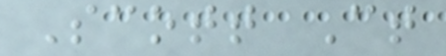Scott Ct
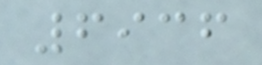6936
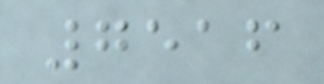7516
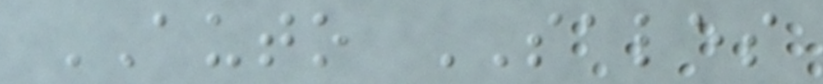AUTO SALES
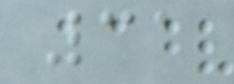31
